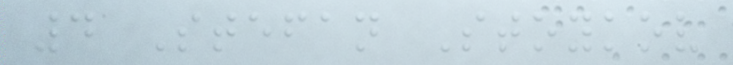4 Stefan Stoykov
